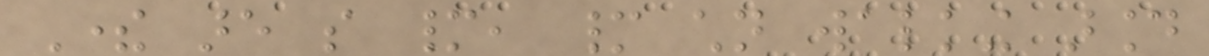There are so many, many children walking around
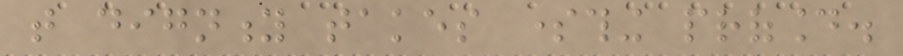that dignity takes something profound.
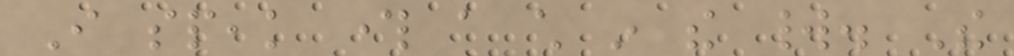I speak through a child in the world. The
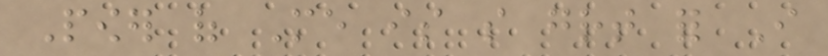Power of Me is so great for I
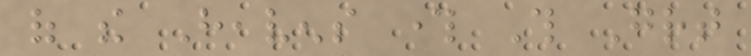of the Heavens through This Great
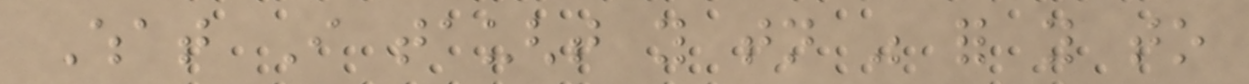What I taught you tonight was for you to
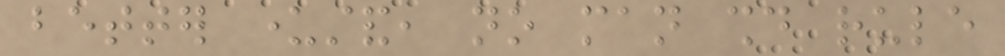better understand, no man should rule
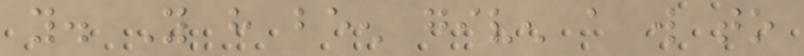you. You have been given a will to
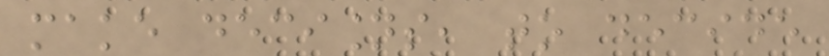make decisions, to decide
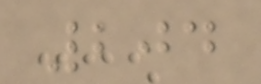204
